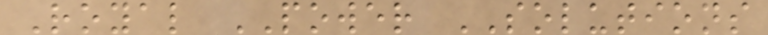Royal POWER SOLUTIONS
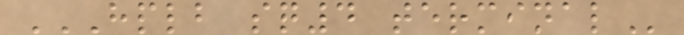HPLB SQ4 TERMINAL
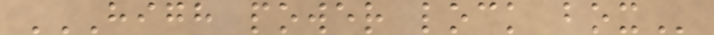HIGH POWER LOCK BOX
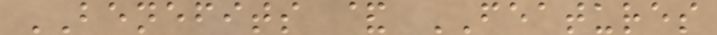BENEFITS & FEATURES
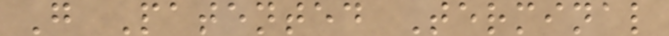G Patented Terminal
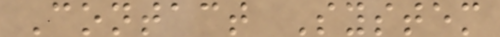Contact System
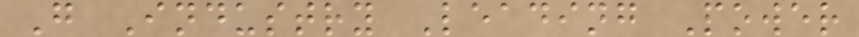G Industry Leading Power
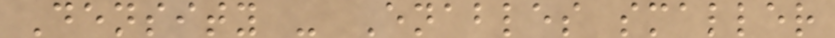Density - Enables smaller
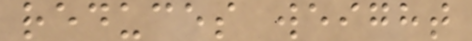reduces weight
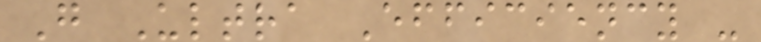G Ultra Efficiency -
